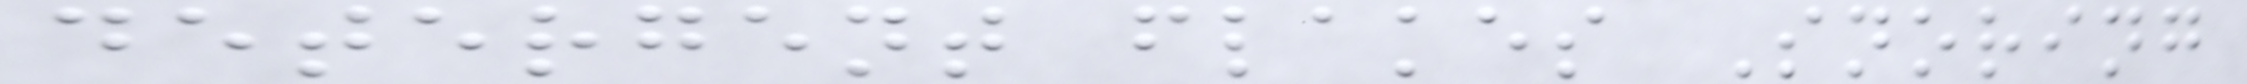detergent flakes Snoring
